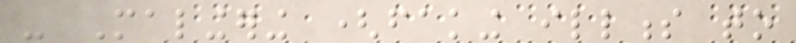- Malingering (faking illness to
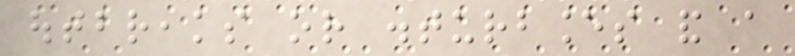outbreaks or disturbances and a
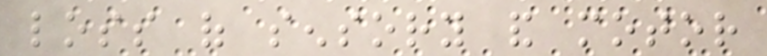loss of sensory and motor
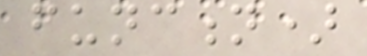function)
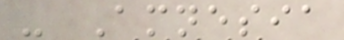- Amnesia
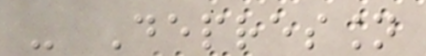- Depression
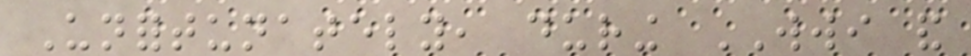Unfortunately, during WWI and
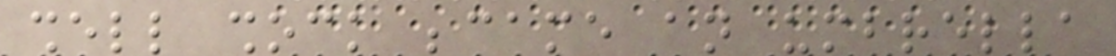shell shock became an umbrella
